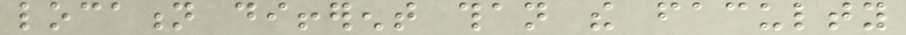location different than the faculty
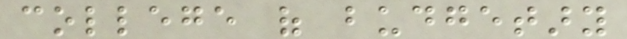college of budgetary
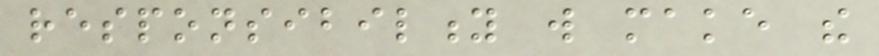responsibility will make the
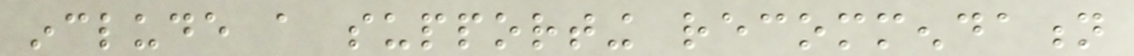include a supporting recommendation
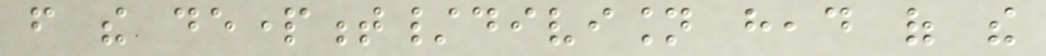from the department/division head of the
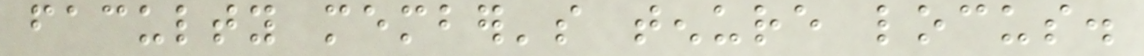faculty member's tenure locus.
